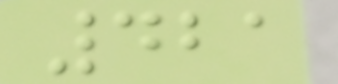421
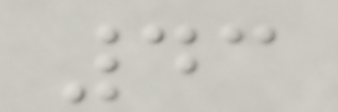43
